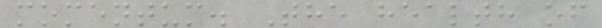momentum. The health of
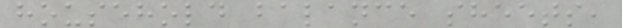household balance sheets,
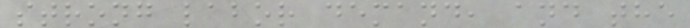strong labor demand, and the
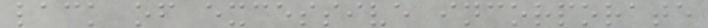lack of excessive incorporate
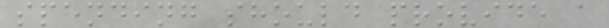spending should provide a
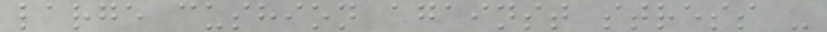large cushion against stress -
